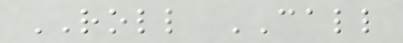ROLL CALL
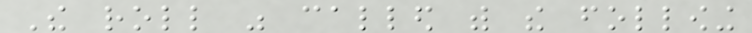The roll was called with the following
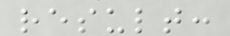result:
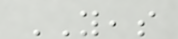YEAS
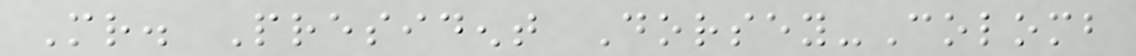Mr. President Dorsey-Colomb
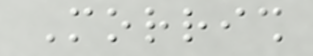Morrish
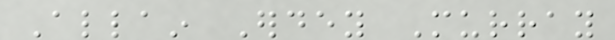Allain Erdey Murray
